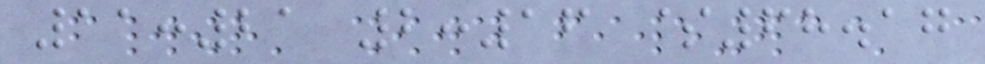11:21 2:16 $68.17
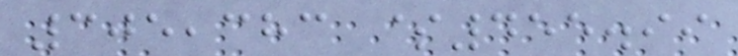305,383 $455.99
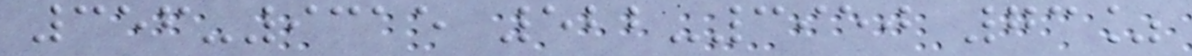356-9315 522-3950 73%
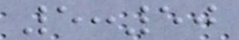5:50
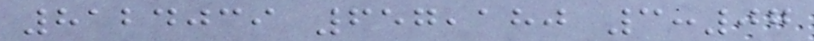8124039 657,180 3:07
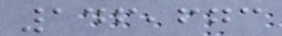146,673
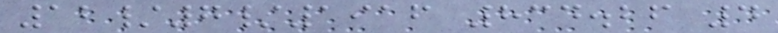12/7/1916 834.26 4
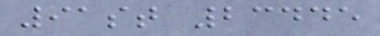91st 23445
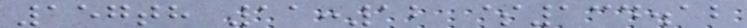157th 11:12 $134.12
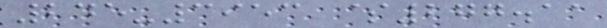245-3953 $277.11
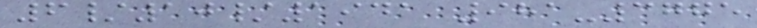6/10/1941 981-3775
